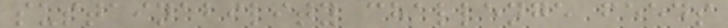sustainability challenge feeds
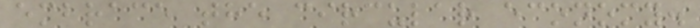embrace the circular economy.
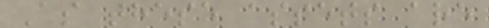As these assets are
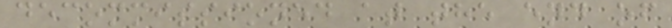decommissioned at the end of
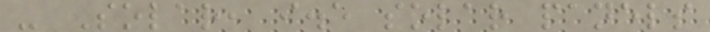- Solar, i.e solar panels
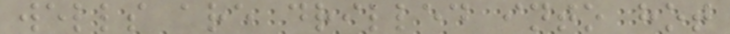wells are drilled into hot
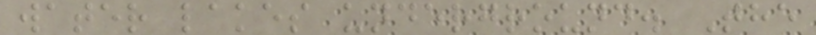water lakes underground. The
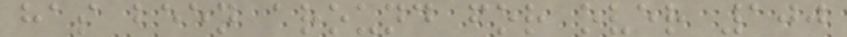has been around for over 100
